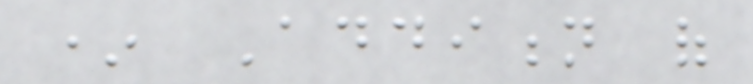* Addition of
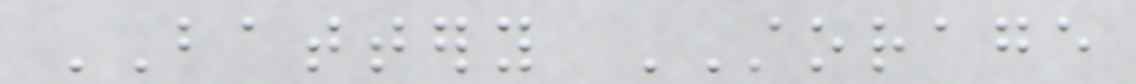BATTERY STORAGE
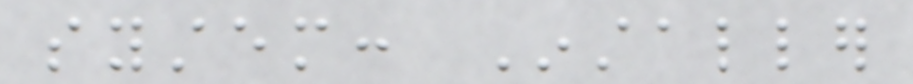system: Installer
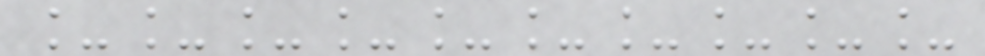__________
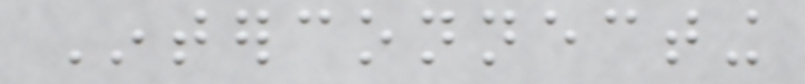Interconnecting
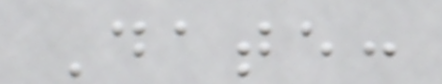Date:
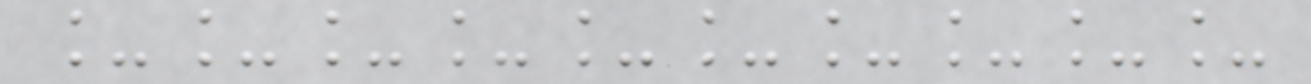__________
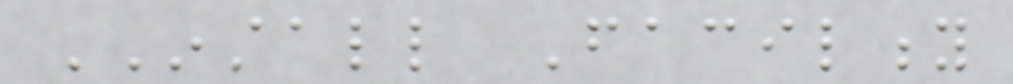INSTALL Facility
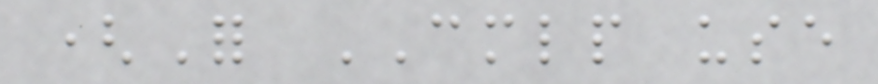(For CMLP use
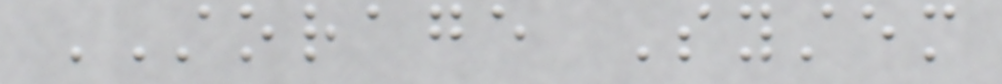STORAGE System
